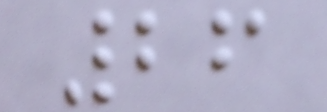26
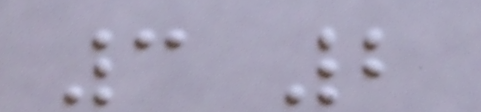3 2
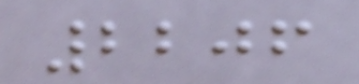2206
